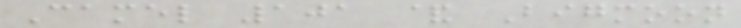Camel 101 & Bigmoon
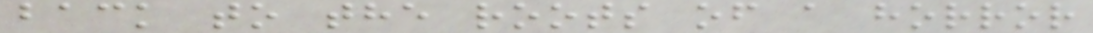back to the roots of a horror
